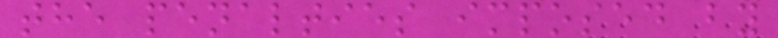the penalties imposed by
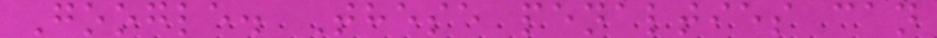Google. These penalties can
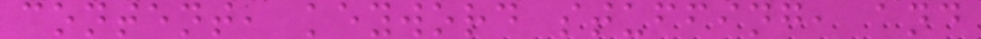content, keyword stuffing, and
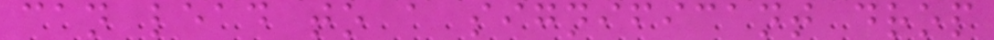can lead to a significant drop
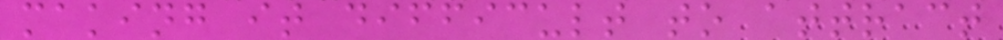making it difficult to attract
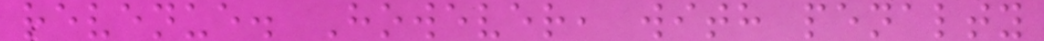revenue. However, with penalty
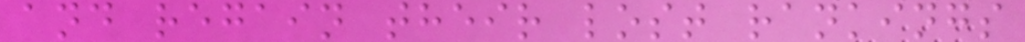and regain their lost rankings
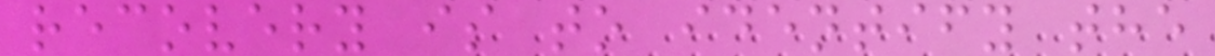recovery is to identify the
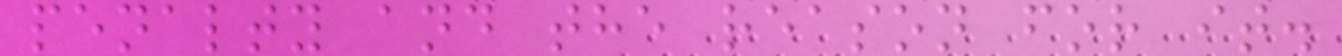penalty and the reason for it.
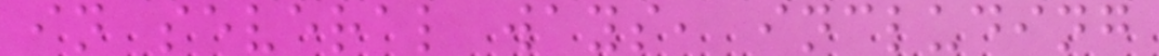in several ways, including
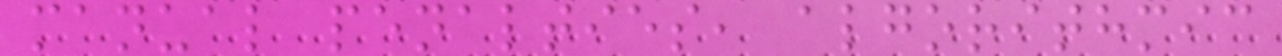manual penalties, algorithmic
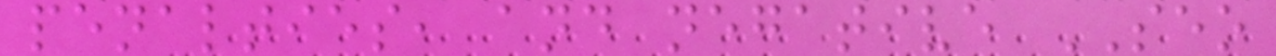penalties, and negative SEO
